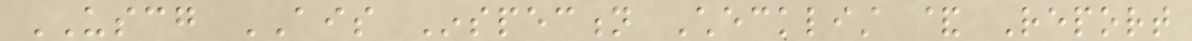USCG AIS Inspection Checklist & Report
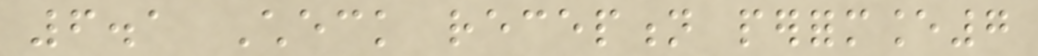6.1 Check reception performance7
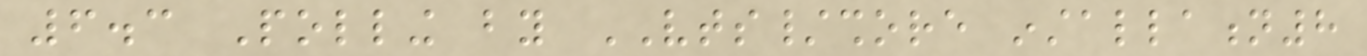6.3 Polling by VTS/shore installation8
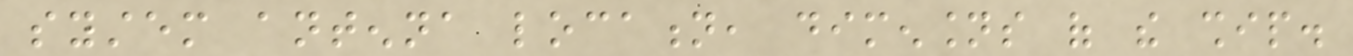system antenna location, dimensions of the ship.
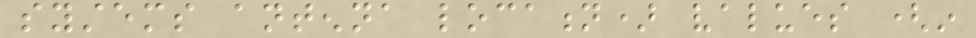systems antenna location) values (in
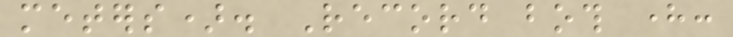meters). Record both here:
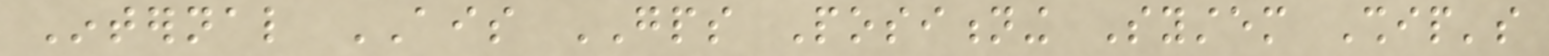Internal AIS GPS Positioning System Ship's
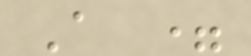A =
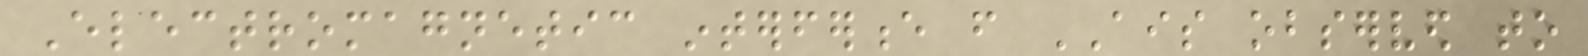Electromagnetic interference from AIS observed to
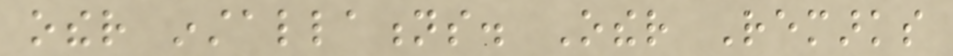other installations. Other Remarks
